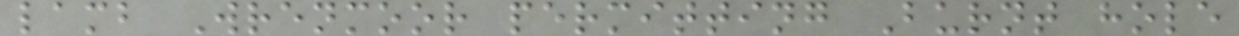lamb Wrenmoor permitting Burnt hole
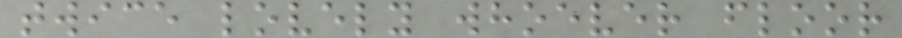twice lovely whoever floor
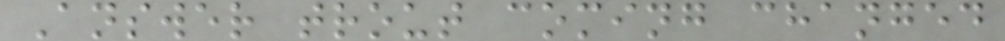Answer trout coming changed
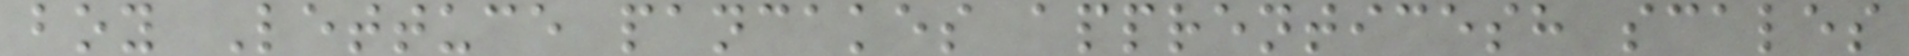boy Lettuce pancakes apprenticesh scales
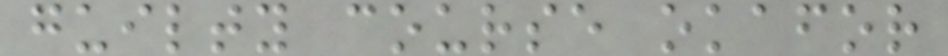guilty course okafor
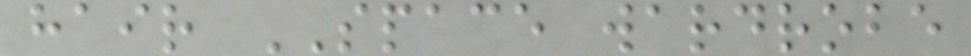hair SPACE wardrobe
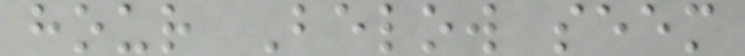hour Below seem
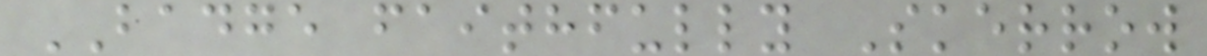BADGE faithfully Skerrow
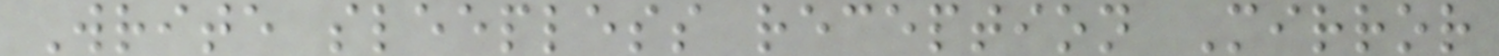Write sleepless reception Mirror
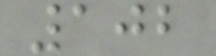102
